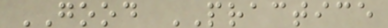GOOD PRACTICE
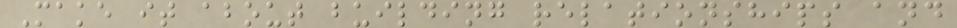Make it about building relationships and
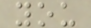you
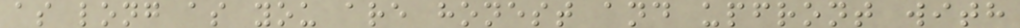as long as you are honest and upfront with
